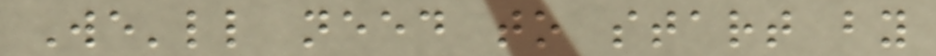We'll need to start by
